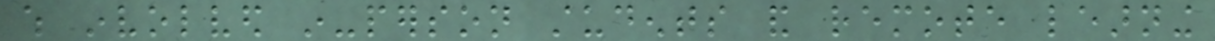which involved in-person students and remote learning
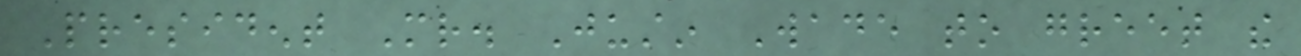President Mr. Justin Wade to greet the
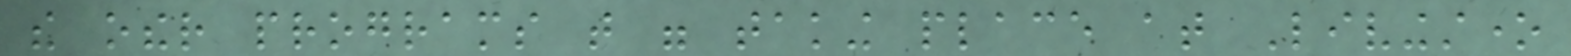the other programs that were taking place at Livingstone
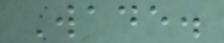Wade.
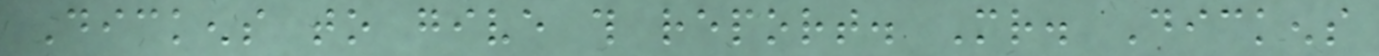Dickens to give this report. Mr. Dickens
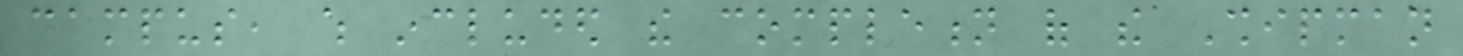campus, which included the completion of the Shipman
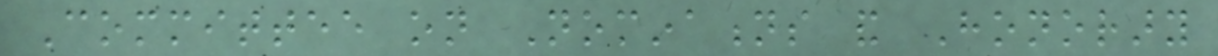Committee on Nominations and Honorary
